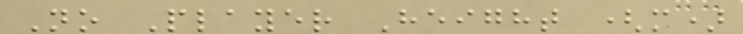No Player Height (m)
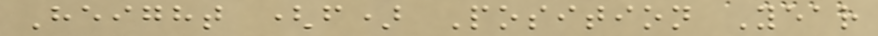Height (f) Position Year
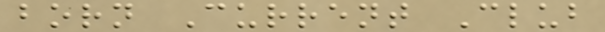born Current Club
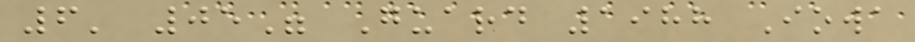6' 05" Guard 1988 Iowa
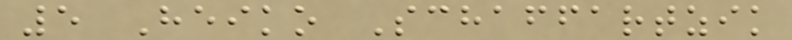5 Heiko Schaffartzik
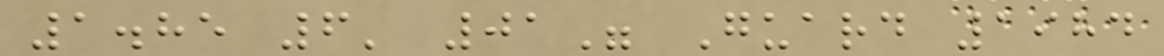1.85 6' 01" Guard 1984
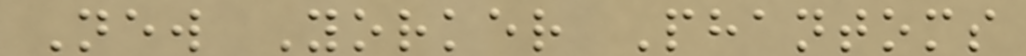New Yorker Phantoms
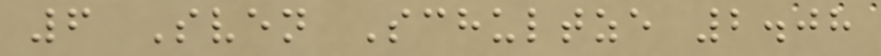6 Sven Schultze 2.08
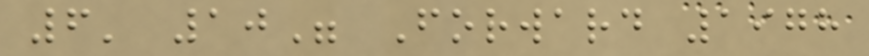6' 10" Forward 1978
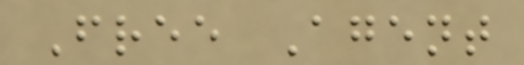Free Agent
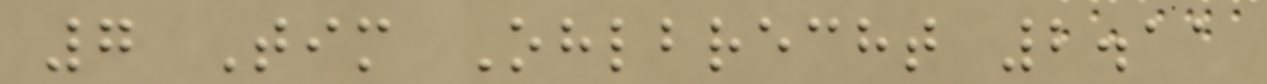7 Tim Ohlbrecht 2.11
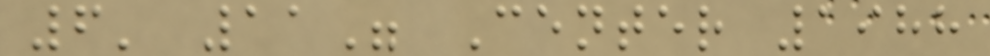6' 11" Center 1988
